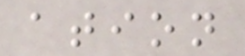ation
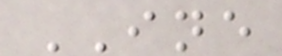INE
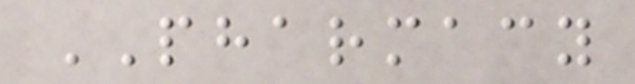PHARMACY
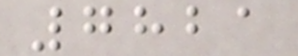7821
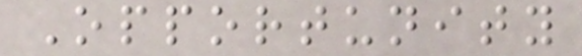Opportunity
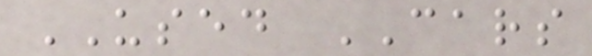USED CARS
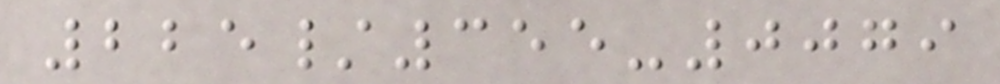225/355-0079
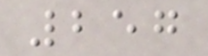257
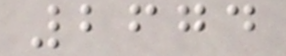2674
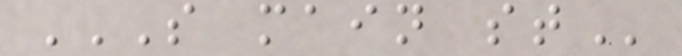S MAIN ST
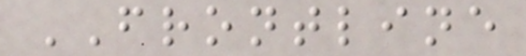FRONTLINE
